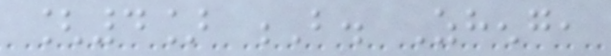[4] B. Zheng,
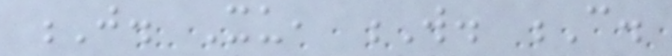J. Xu, W. C.
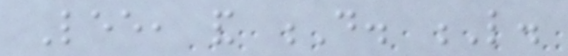Lee, and D. L.
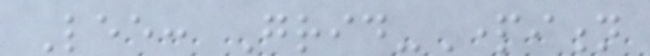Lee: Grid-Partition
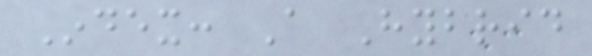Index: A Hybrid
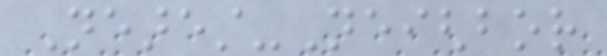Nearest-Neighbor
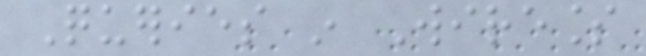Queries in Wireless
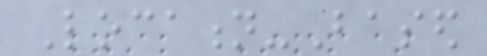Location-Based
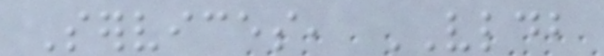Services, VLDB
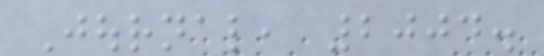Journal, 2004.
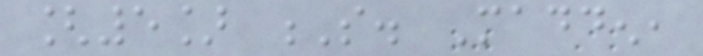[5] S. Madden,
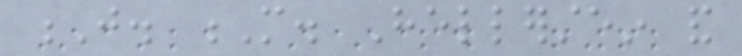J. M. Hellerstein and
